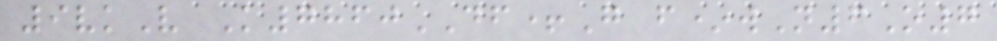9vkV K7860DF+G f*wN6O7
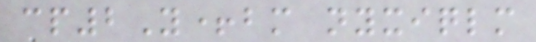cp2Y+bm nyxiqlm
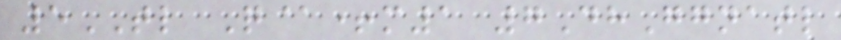5TL Q@+m1 7DhGgnatl
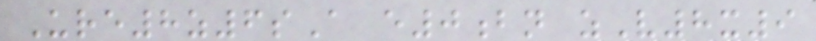Ure8z6sA e0bn zV8x9
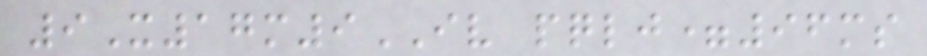9X17m9IV pqlj=96ms
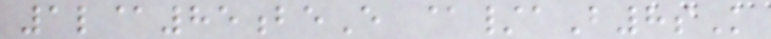1l@85beE @/aB8sK
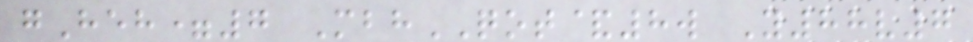gHeh=7 MbhQOT&8w Y88v7
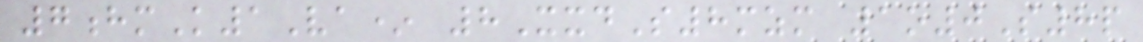7hmK1Va* 8XxdS8mzm 1o0S8p
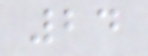24
